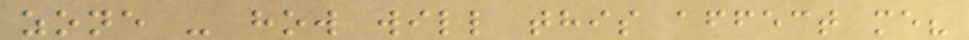zone - how will this affect me?
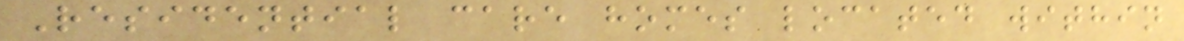Residential care homes located within
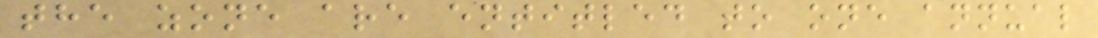the zone are entitled to one annual
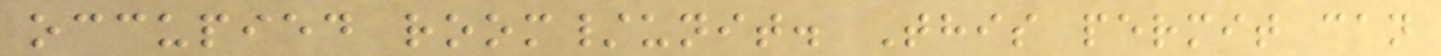occupied room/unit. This permit can
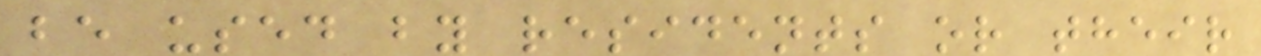be used by residents or their
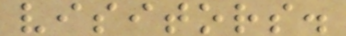visitors.
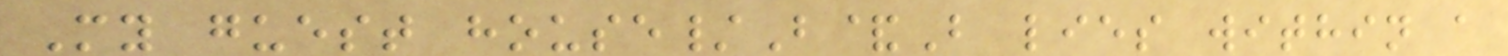My guest house/B&B lies within a
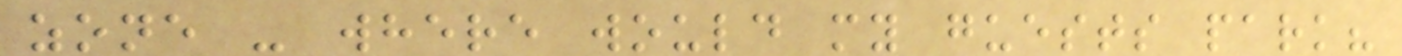zone - where would my guests park?
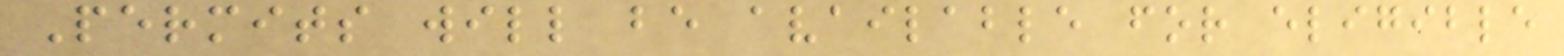Permits will be available for eligible
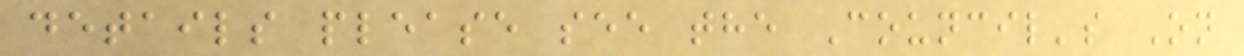details please see the Council's On
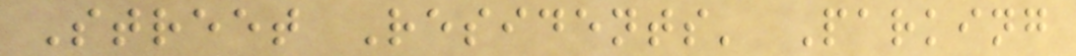Street Residents' Parking
